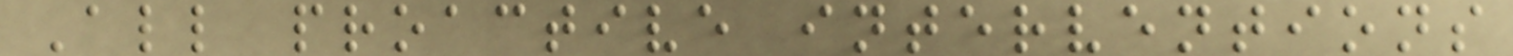All proactive interventions
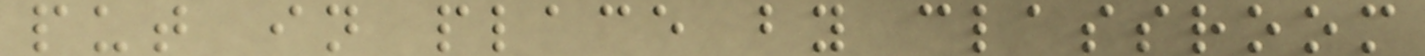put in place by classroom
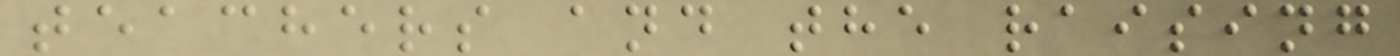teachers and the raising
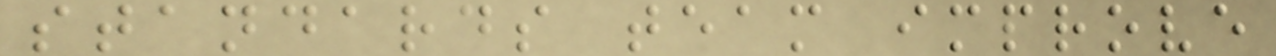standards team improve
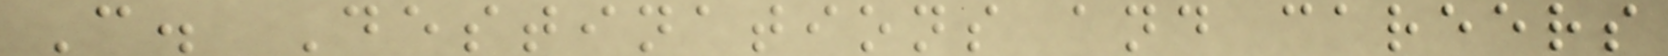C. Destinations and careers
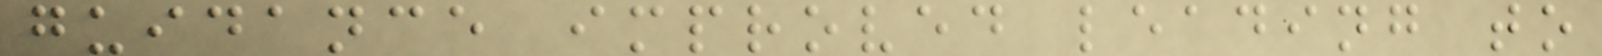guidance improved leading to
